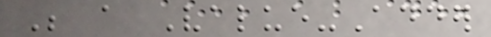Be a Value-Adder
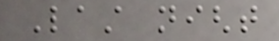Last night
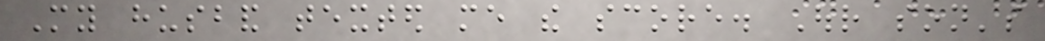My husband texted me the score. Our son's
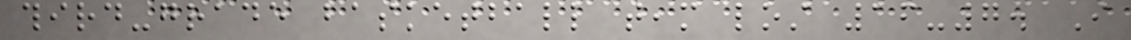third-grade basketball team lost 16-7. I
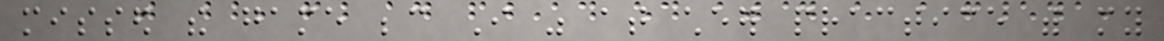missed the game because I was at cheer practice with my
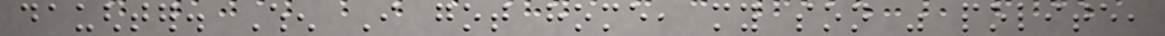daughter. When I got home, my son was polite,
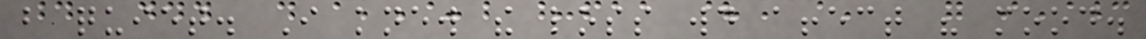but quiet. I knew the loss would affect his mood.
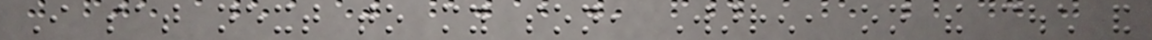I sat next to my son, Warren, on the couch and
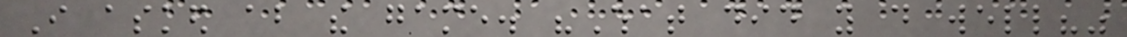I asked about the game. "What did you do well?"
